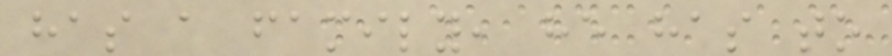has a family, he has to
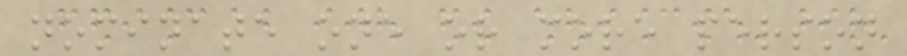nominate one or more person
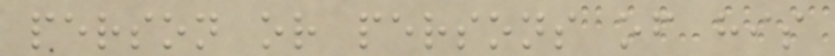person or persons of his
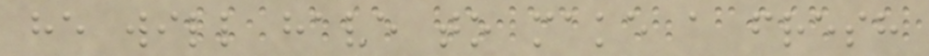he will have to make a fresh
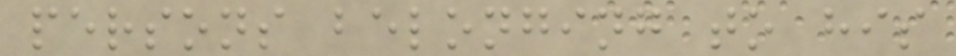persons belonging to his
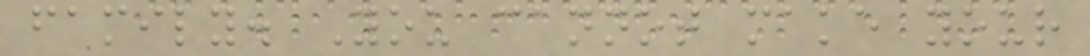family. You cannot make your
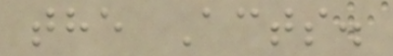the Acts.
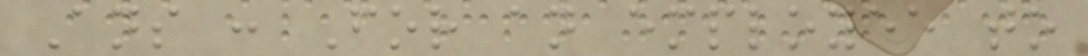Ans : For an employee to
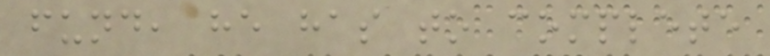fund, he has to complete
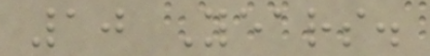10 Years.
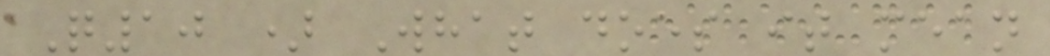Q10 ) What does it mean
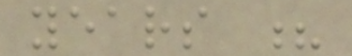years ?
